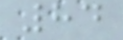84
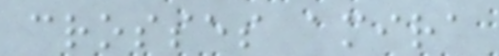crosses amira
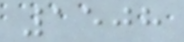1508
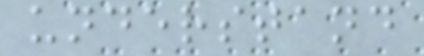understand
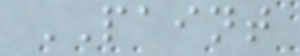PAINT
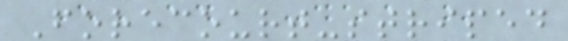Forecourt-striped
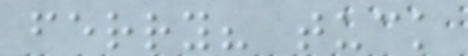ferry? tuck
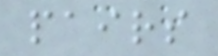pairs
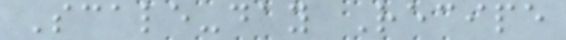Scale-day Recipe
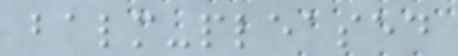balm-pleased
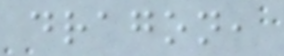dragon,
